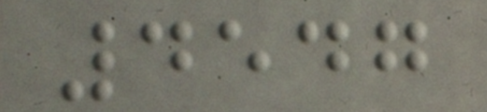4547
